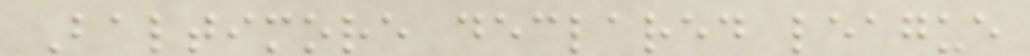Baltimore declared league
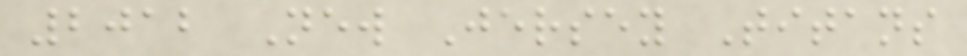2012 New Jersey Titans
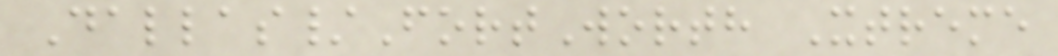Dallas/FortWorth Xtreme
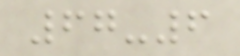67-6
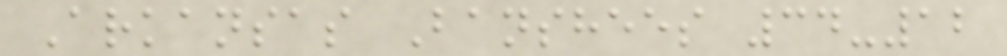Arkansas Banshees 34-12
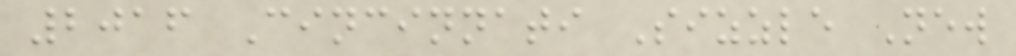2016 Cincinnati Sizzle New
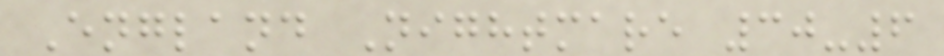England Nightmare 30-6
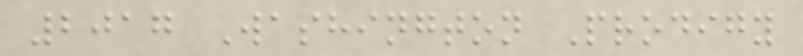2017 Washington Prodigy
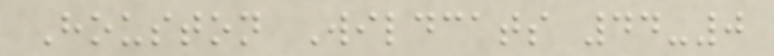Houston Wildcats 44-0
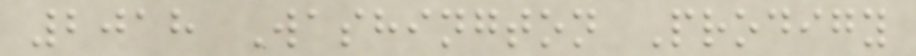2018 Washington Prodigy
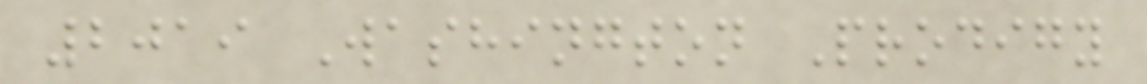2019 Washington Prodigy
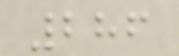286
